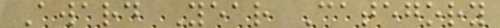Award Year Category
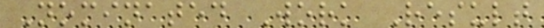Nominated Work Result
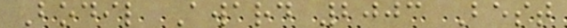Bodil Award 2003 Best
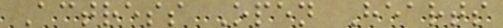Actress Open Hearts
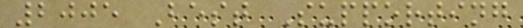2005 Best Supporting
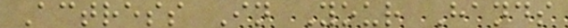Actress In Your Hands
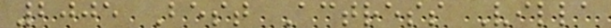2005 Best Actress Villa
